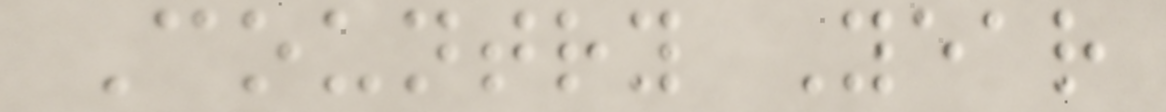Country Year
